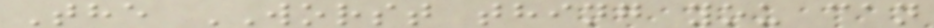The WORST thing you can
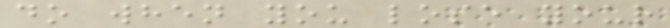do when you lose your
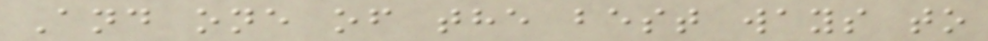And one of the best ways to
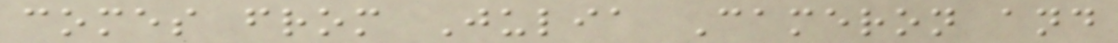comes from Julia Cameron and
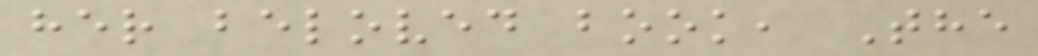her beloved book, The
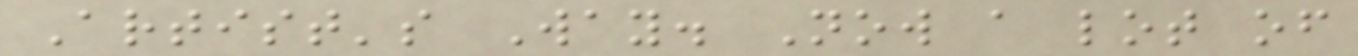Artist's Way. Now a lot of
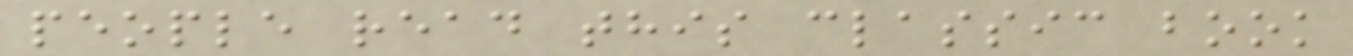people read this classic book
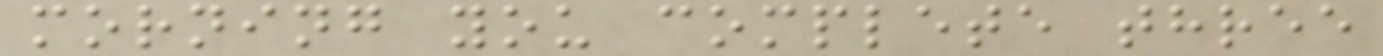morning you complete three
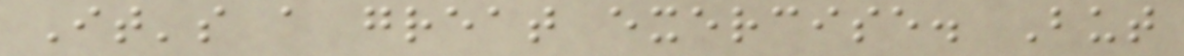It's a great exercise. But
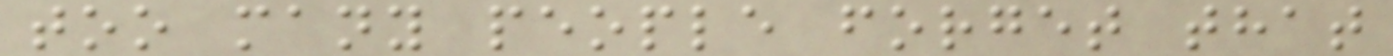too many people forget that
